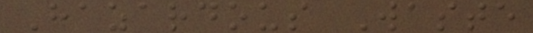Hazardous Waste
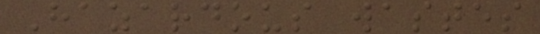Hazardous wastes
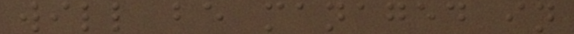will be managed in
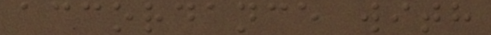accordance with
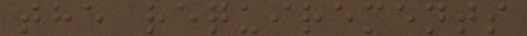the requirements
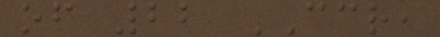of 22 CCR,
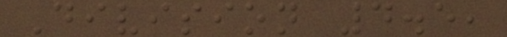Division 4.5,
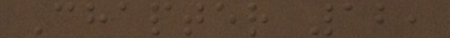Chapter 12,
